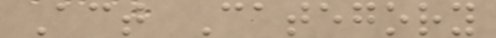Act Category
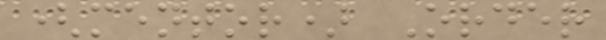(mentor) Order
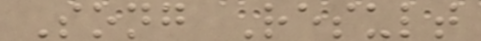Song Result
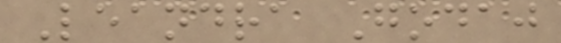Leandra Godaj
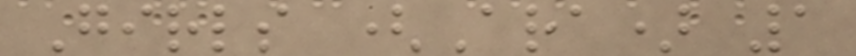Girls (Ara) 1
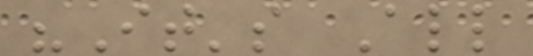"It's All
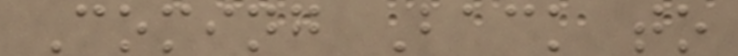Coming Back to
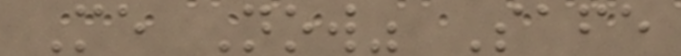Me Now" Safe
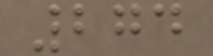274
